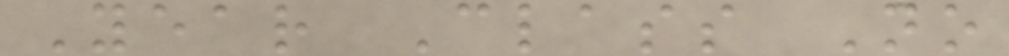Year Class No
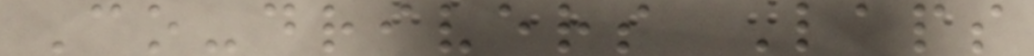Co-drivers Laps
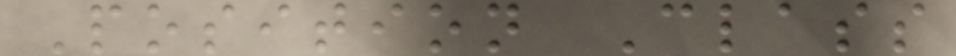Position Class
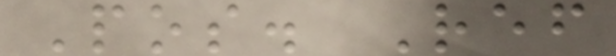Pos. Ref
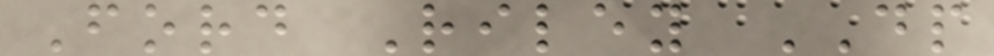Ford Riley DP
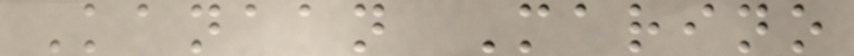Kanaan Marino
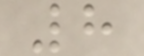8
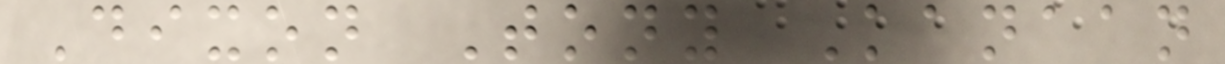Dixon Tony Kanaan
